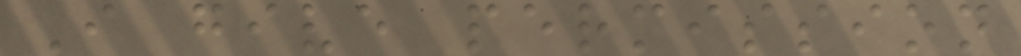I give permission
